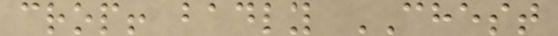crop! badly CHEST
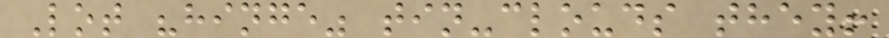Lot "hinge" tin-clouds they!
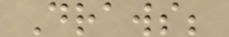Draws;
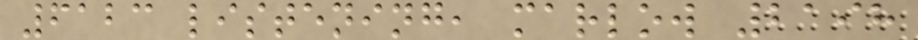6123 listening, marlow 2198
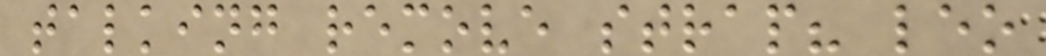talking remove strap? leo
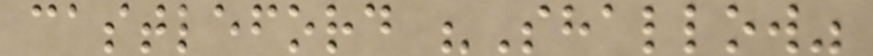castleford "Shallow"
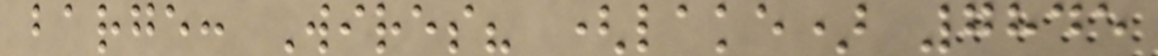barge: Wires? (lake) 7845
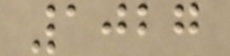1027
